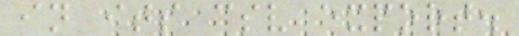in its csv export.
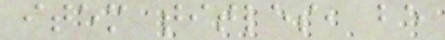item titles, be
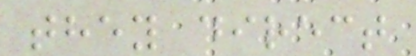they direct
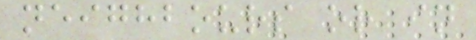neighbours or in
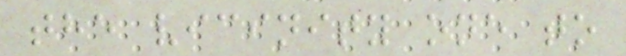the vicinity one to
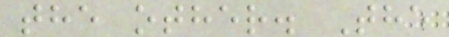the other. The
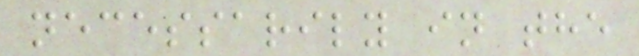necessarily in the
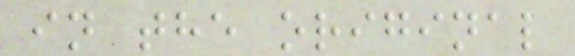in the original
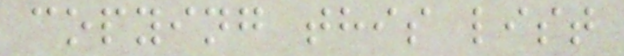copying this list
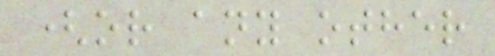(or any other
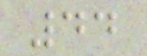44
